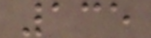135
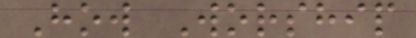How Worship
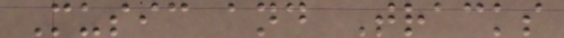Music and Tracks
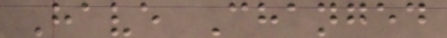Have Changed
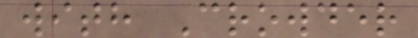with Crowder
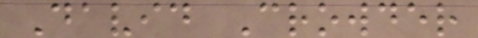David Crowder
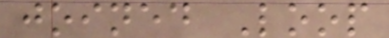joined Loop
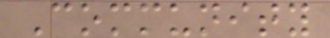Community
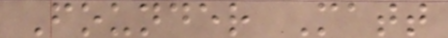Founder Matt
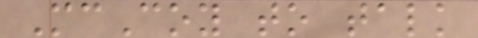McCoy to talk
